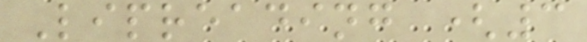Lipreading (3
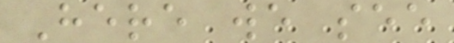Here we see
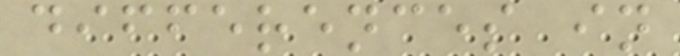differences in
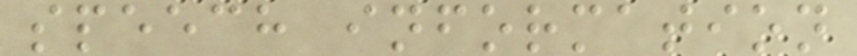speech information
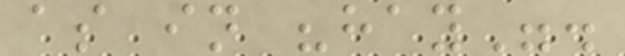as in "hay".
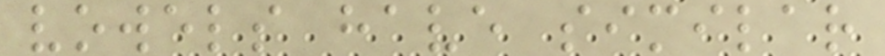vowels have similar
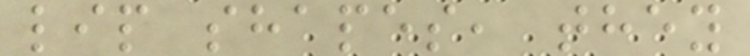lip shapes, they
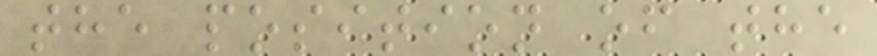the position of the
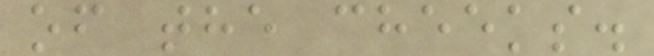of the cheeks.
